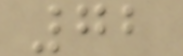72
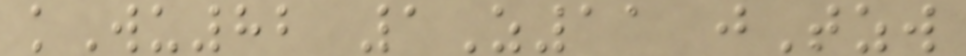kWu82 1Z11 jTzw
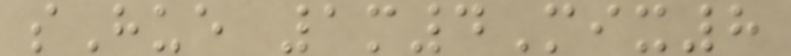sHue 1m4Mix8
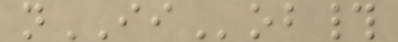nIIob#
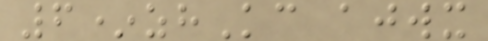6*zhKc ajwx
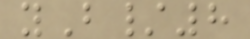yB/8
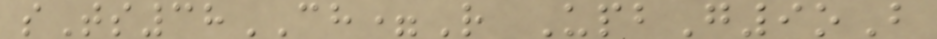sTs38CH=R UpbG9oB
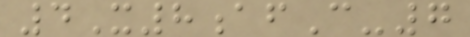4X8afC-7
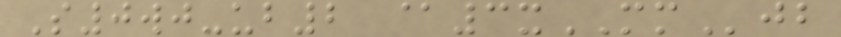S0wj-ub2 @3xMMjb
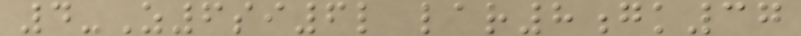4-Z6si6l lar8gk37
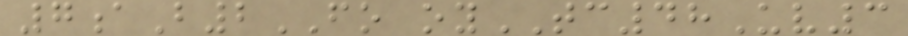7aB2FO oyTC48Uv3
